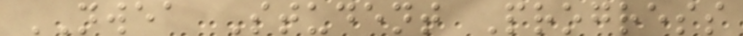NWEA Student Progress
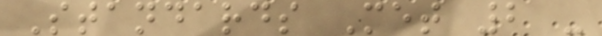Standards Met 2 -
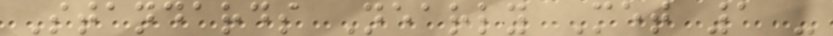Standards Nearly Met 1 -
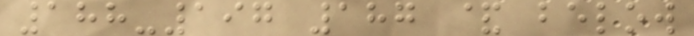188-197 187 & below
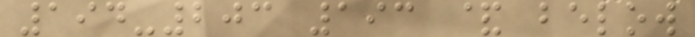194-203 193 & below
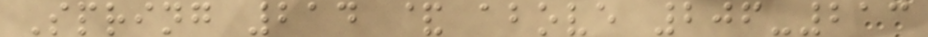Spring 214 & above 206-213
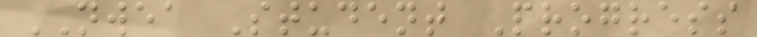NWEA Student Progress
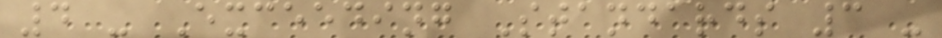4 - Exceeding Standards 3 -
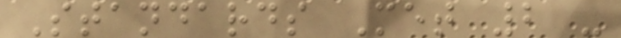Standards Met 2 -
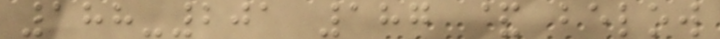188-201 187 & below
